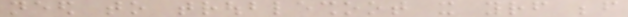need to troubleshoot it yourself before
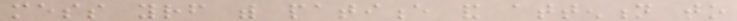mess yourself with patience and attention to
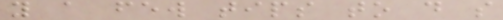you a few tips to do so
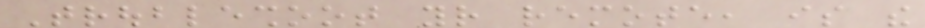Troubleshoot your remote, is the
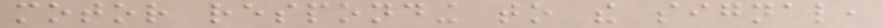motor responding to the signal,
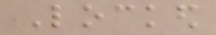Locked
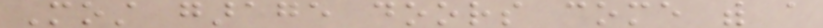Most garage doors come with a
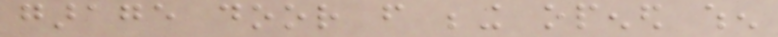garage door from being opened when
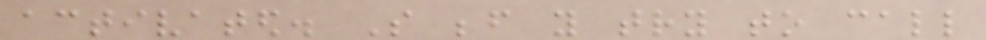activated. So before you try to call
